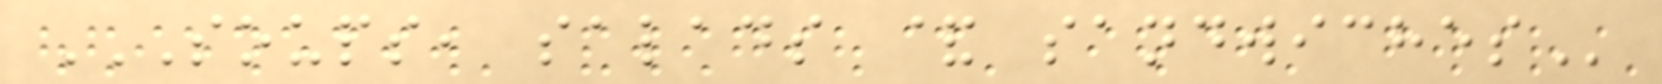SOUPS, SALADS & SANDWICHES
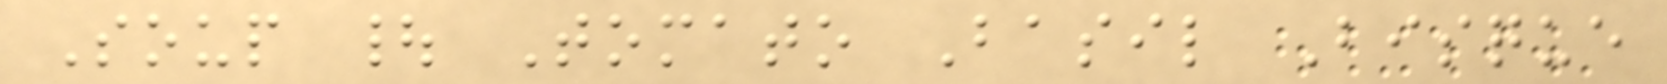Soup | Tomato Basil Bisque
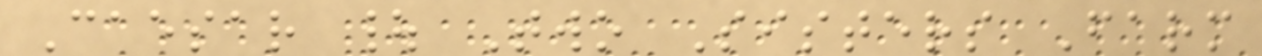Caesar | Two Sisters Farm
